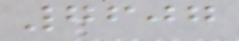7607
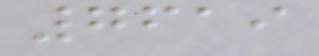7619
